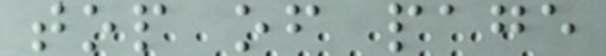top of page
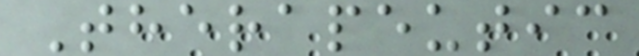Therapeutic
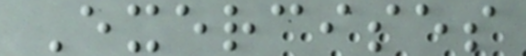Exercises
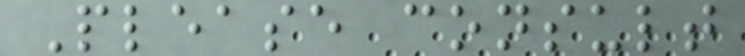Please consult
